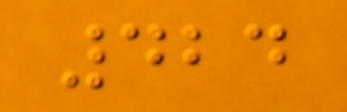424
